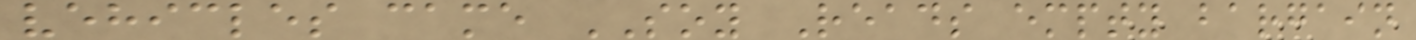vehicles came SOY Reads empty bargain
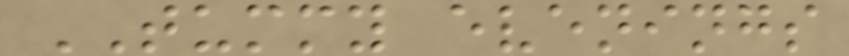TUMMY evenings
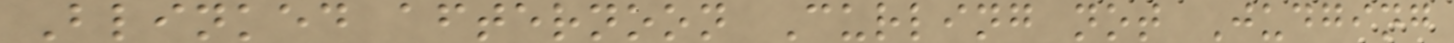Blinked afternoon Curling not Judging
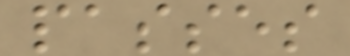passes
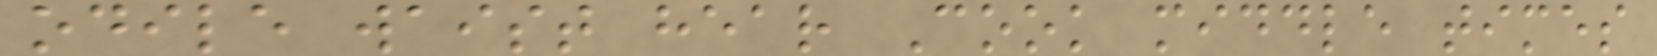odile waist hear Cook middle times
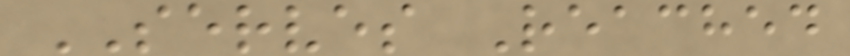SERVES Reached
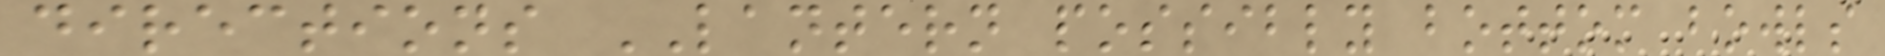directions LANTERN possibly bottom bowls
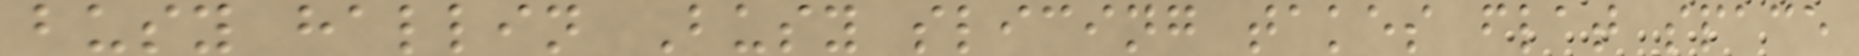busy hallin Busy slicing takes flat space
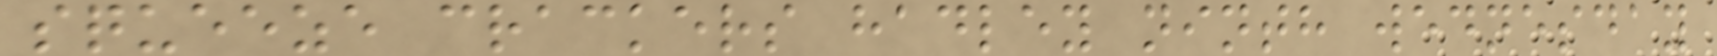squeeze crackers hadley ninth wednesday
